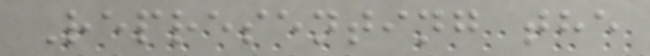Representing the
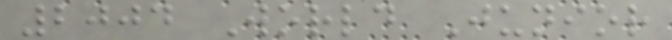2004 World Junior
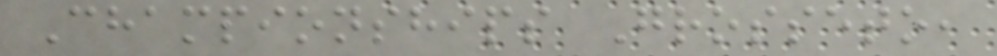Championships Grosseto,
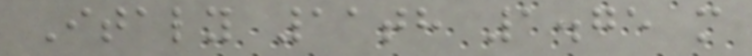Italy 11th 1.75 m
